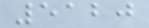5120
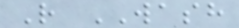R WASH
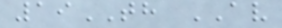19TH AV
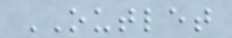OUTLET
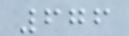676
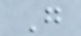G
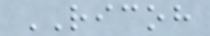RICOH
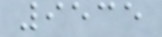9535
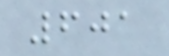601
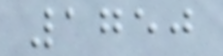1750
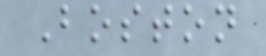Boston
